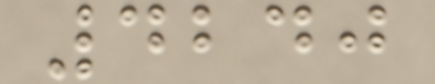4240
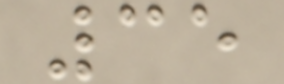35
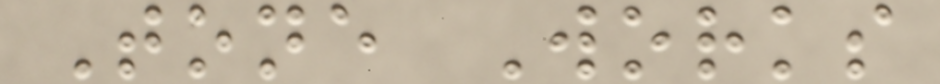Tone Works
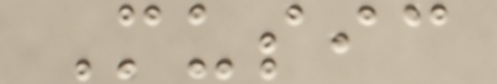Music
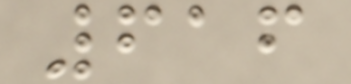616
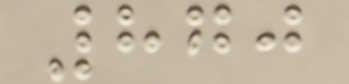870
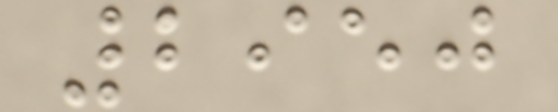2950
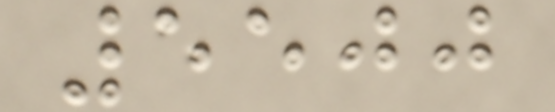5500
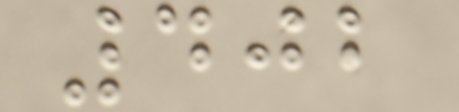402
